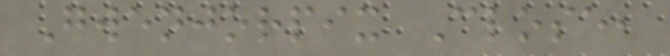Gwenjorpix Close,
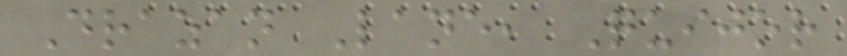Drazan Lane, Quijor
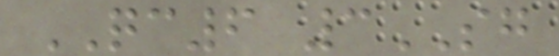QC6 3SG
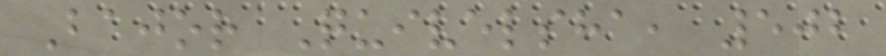Bajor Quivelsha, 502
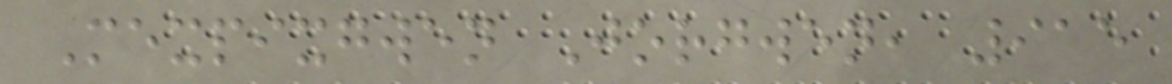Mexpixgwen Jorgwen, 915
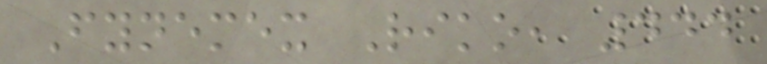Fynemex Riko, 444
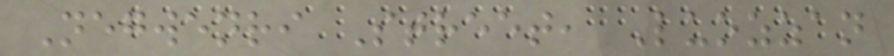Negwenri Street, Luozzan
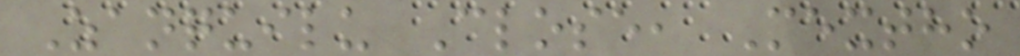Zanquilu Close, Mextho
